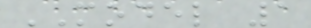MODEL 1
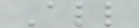All
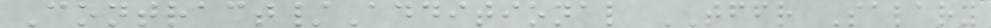Contract/Additional TFFR Salary
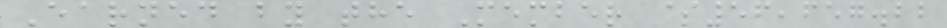Earned by the Member $56,657.22
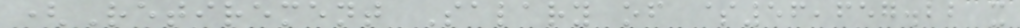(Retirement Salary of $56,657.22 x
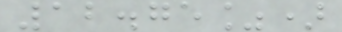12.75%)
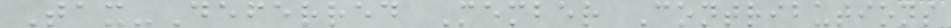Tax-Deferred Member Contributions
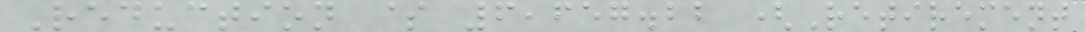Reduction $ 6,657.22 (Retirement
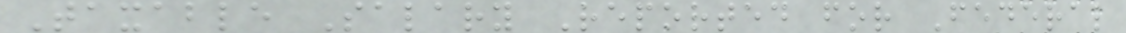Taxable Salary Reported for Federal
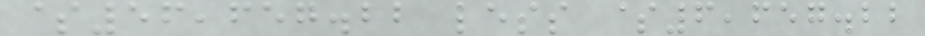$56,657.22 less $6,657.22
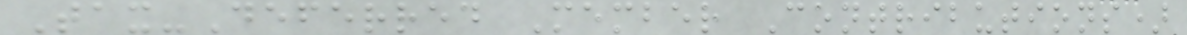Tax-Deferred Member Contributions)
